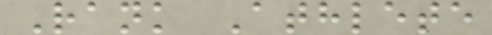Rank Athlete
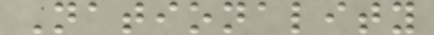Nationality
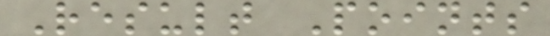Result Points
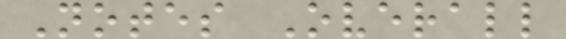Notes Overall
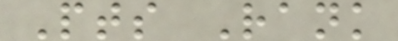Pts Rank
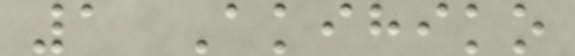1 Akihiko
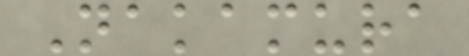Nakamura
